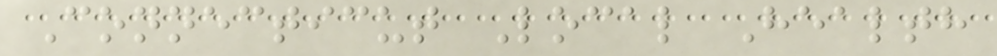Connecticut Local Health
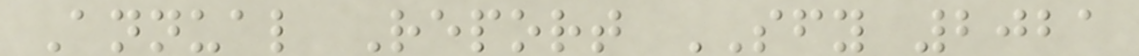Annual Report SFY 2021
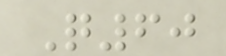Q60
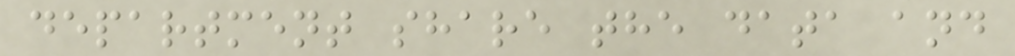department share the data and
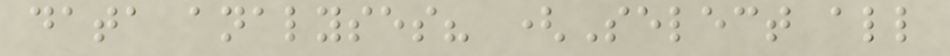data analyses? (Select all
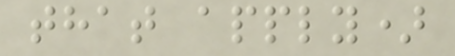that apply)
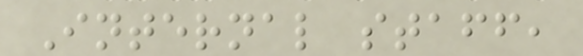Internal staff,
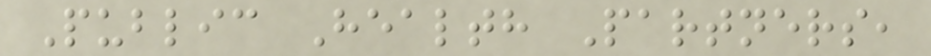Public Health Partners,
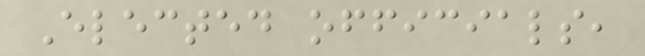Elected officials,
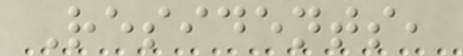Residents,
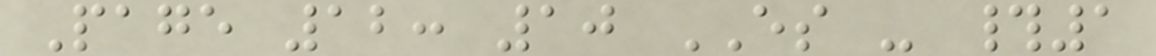Page 12: 10 ES - #1
